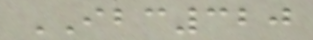IBC320
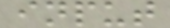input
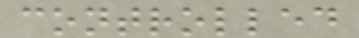controlled
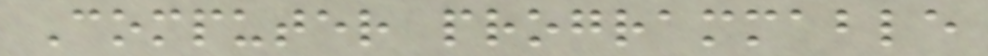Computer programmable
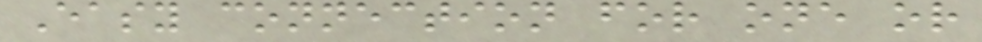Easy connection for one or
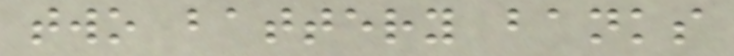two battery banks
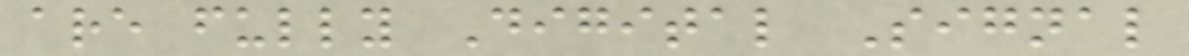are fully Digital Signal
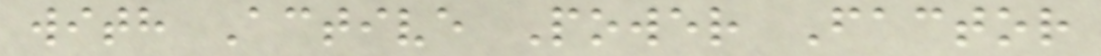with Active Power Factor
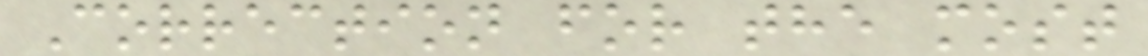Correction for the most
